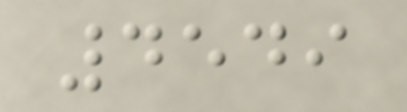4549
